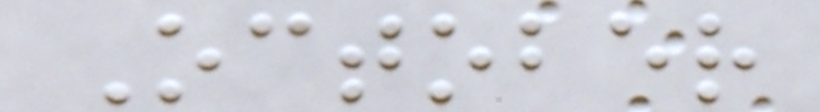October
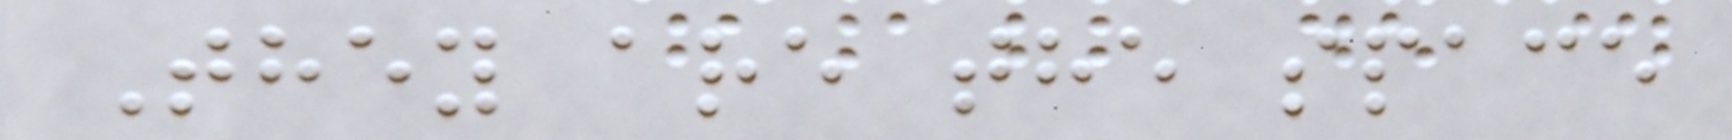They are the space
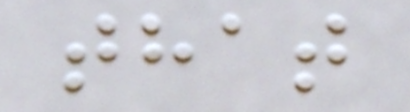that
